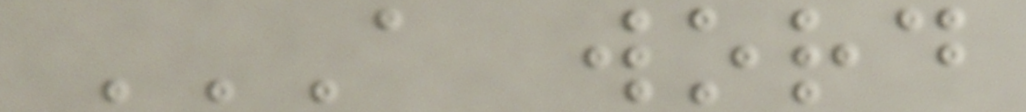A WORD
